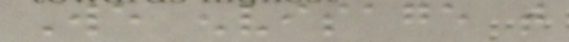We envisage that
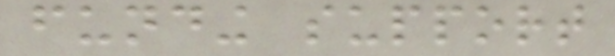funding support
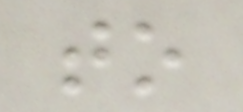to
